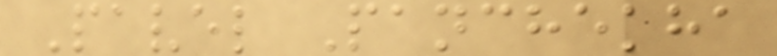Pavel Panchekha
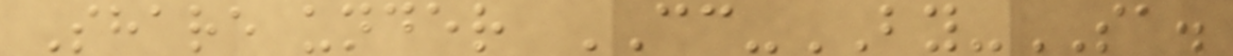Share under CC-BY-SA.
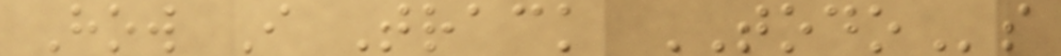How I Track TODOs
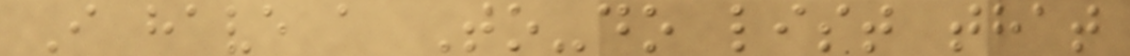I have a To-do list that
